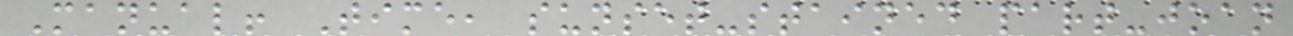Manual! Time, sunset-stained part-joan
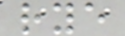rye
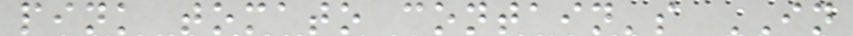pink tomato contain's IN
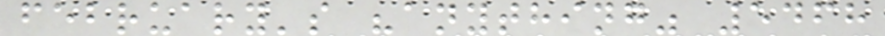february's "anything" 5468
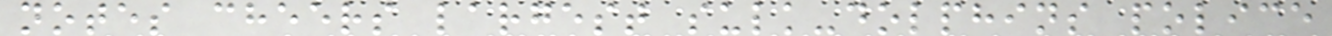notes cheers largest sulk-dolphins police
